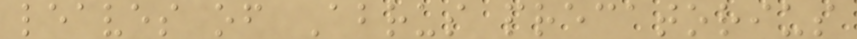leaves of Abrus precatorius
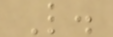L.
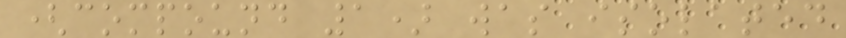(compound 1) was isolated
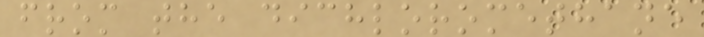from the dichloromethane
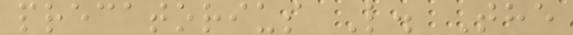precatorius L. The
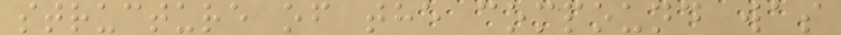structure of the compound was
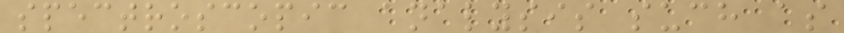spectroscopic analysis such as
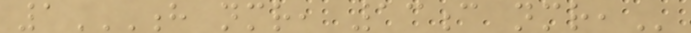1H NMR, 13C NMR,
